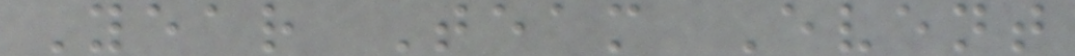Year Team Event
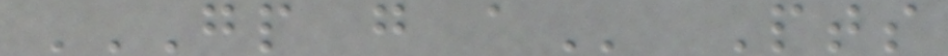GP G A Pts
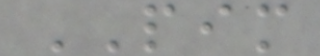PIM
